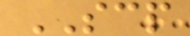SCP
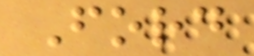Ford
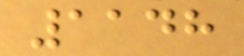1148
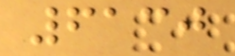6130
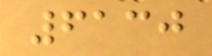6130
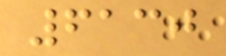6130
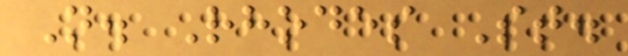N. Rhodes St.
